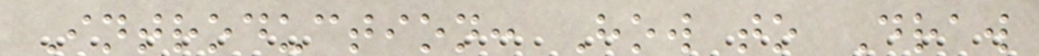Introduction: How to Draw
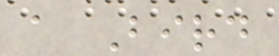a Bird
